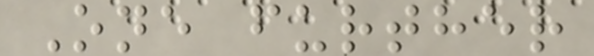One further
